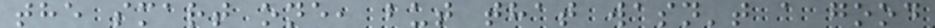the smart one, but that wasn't a good
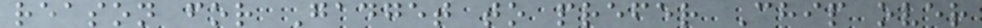reason for Gadget to prefer Chip over
